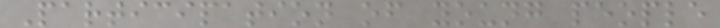Participation of young people
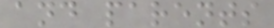and parents
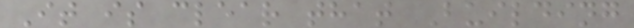It is clear that Building
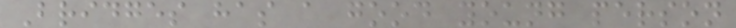Bridges has a good young person
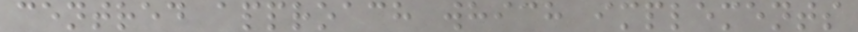centred approach which implements
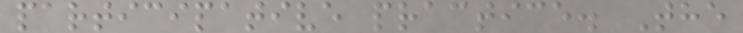participative practice. The
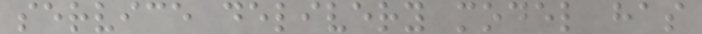service delivery model has
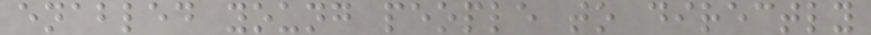enabled young people to directly
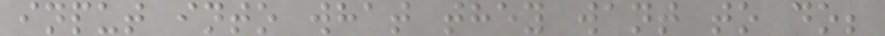input into what they want to do;
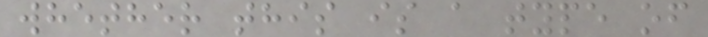whether this is a type of
